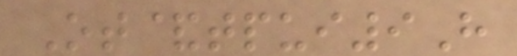Ot&tpui9H
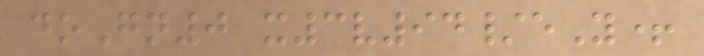doGn0 x3v94/eY+
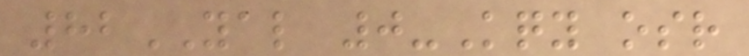82YAL 0-Kqy osr
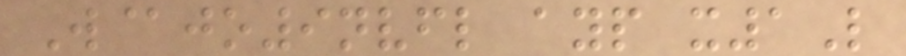W@jo9nvfl ayp x1L
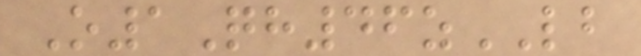O1Qh46zLB
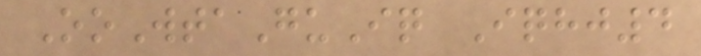OoWtaGuIq Iqhj4
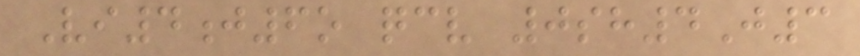Vi4j6o qcv 0sh4J3
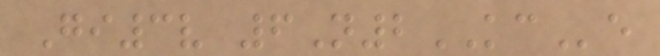Gi3v 6N2KCe
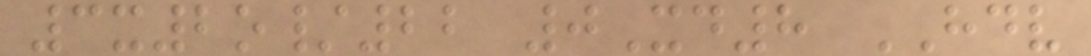3x2o/22 0Xd8 HDV
